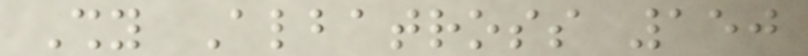Shy Albatross 150
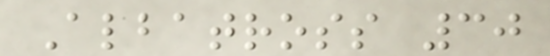Albatross 30
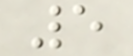5
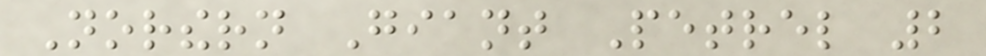Northern Giant Petrel 2
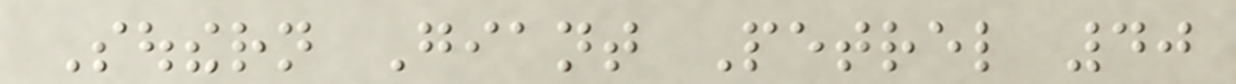Southern Giant Petrel 40
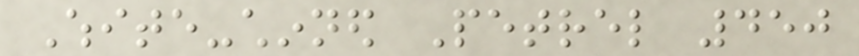White-chinned Petrel 450
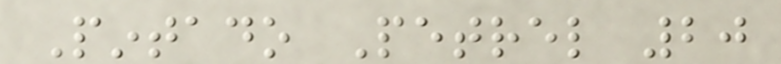Pintado Petrel 20
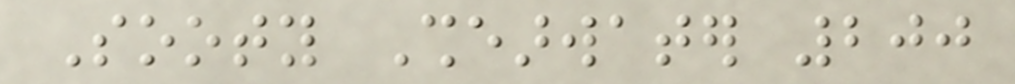Sooty Shearwater 200
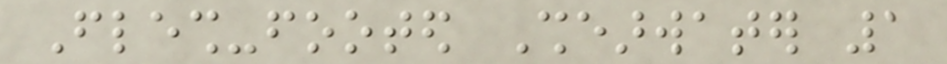Flesh-footed Shearwater 1
